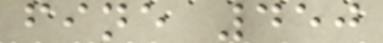fine 450
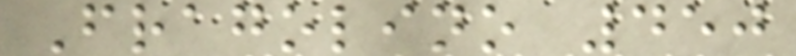Fragolino 450
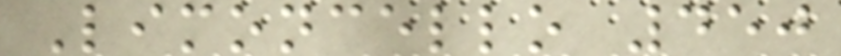Limoncello 450
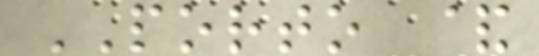PORTO &
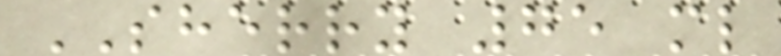SHERRY 75 ml
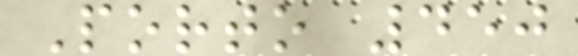Porto 450
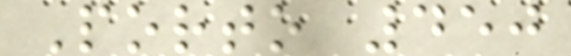Porto 450
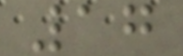17
